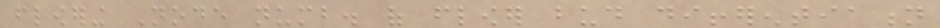flowering Node numb. of flower bud differentiation
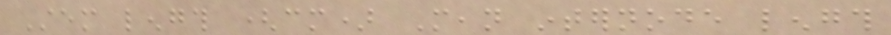Stem length (cm) Mean internode length
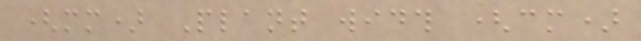(mm) Plant width (cm)
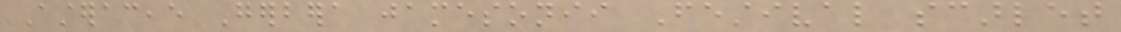Asteraceae Gerbera jamesonii Festival scarlet
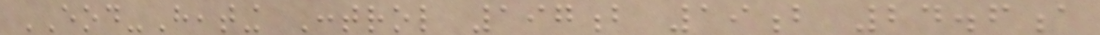EOD-Heating Control 197b 19b 24.6a
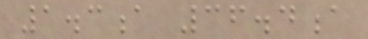1.3a 36.4a
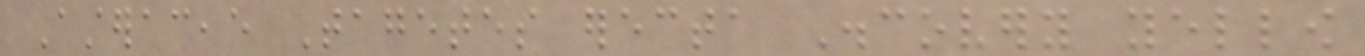Asteraceae Tagetes erecta Discovery yellow
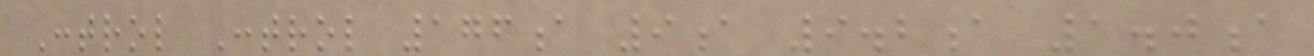Control Control 176a 9a 9.2a 1.0a
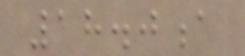18.0a
